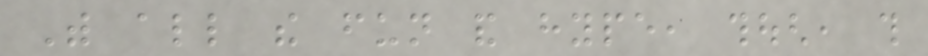With all the fun and hype, though, this
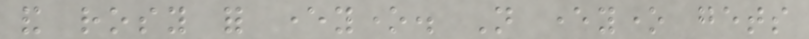and rosy for everyone. Not everyone gets
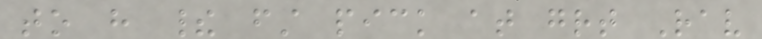to have their first pick at great Rav
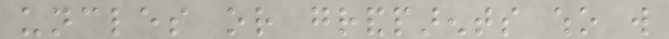uncles or grandparents who will
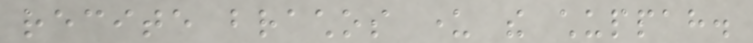recite brachos under the chuppah.
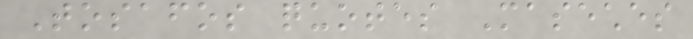Tosafos quotes Maseches
